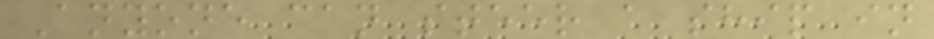Anyone can steer a ship in
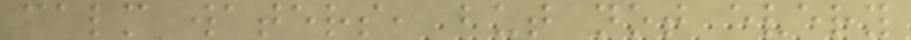calm waters, but not every
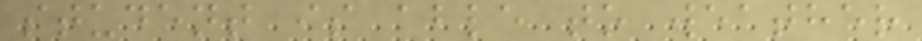student is able to weather
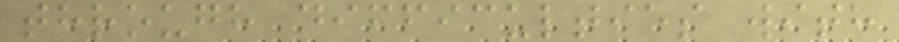through difficulties with
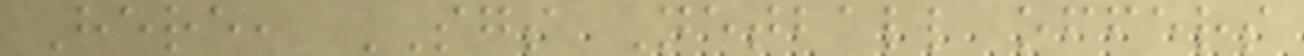Here, SGS Netball offers
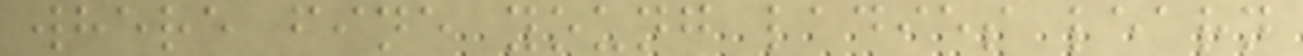where fine young ladies learn
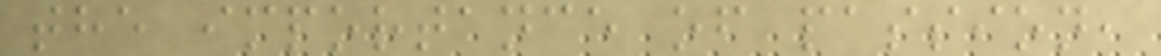the importance of passion,
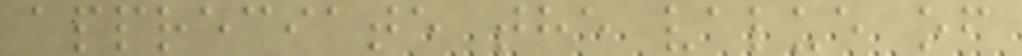appreciate the value of
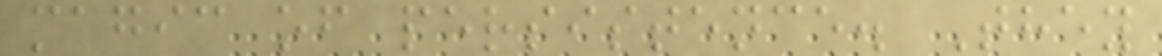magic of persistence. They
